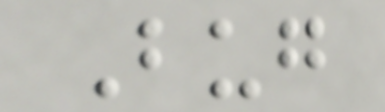Bug
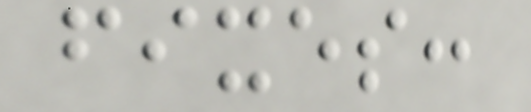fixes:
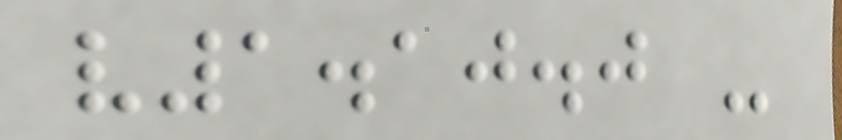v1.10.0 -
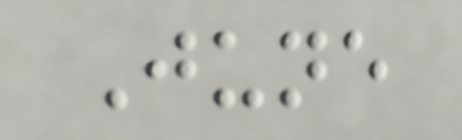June
